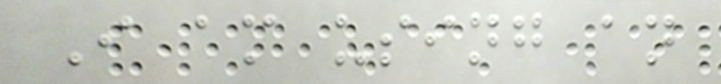I am using an
